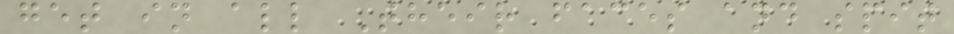get in all Their faces and spit
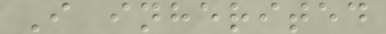I inherited
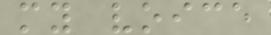my voice
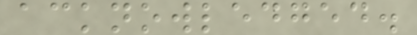acknowledged.
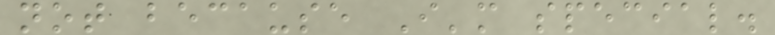not because I'm special.
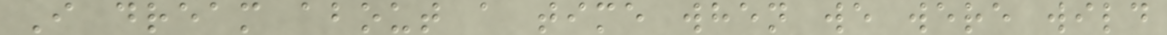I dream about a time when we were wild
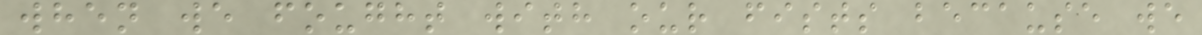when we fought with our fists because we
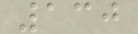130
